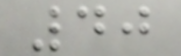40
